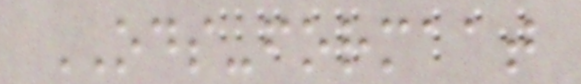ODS-formaat
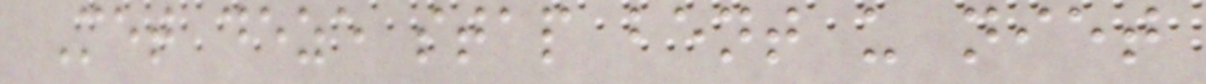Met deze stap bent u niet
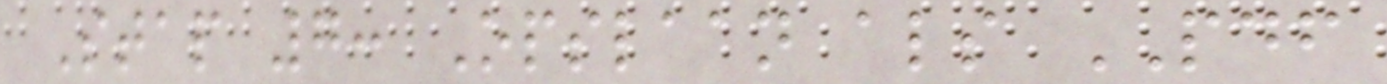Stap 7: Opslaan als PDF
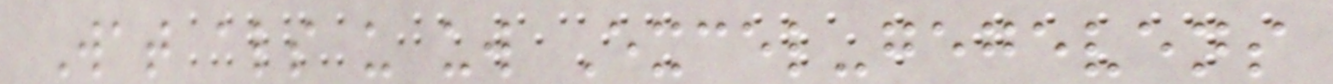Wat als u uw Excel-gegevens
